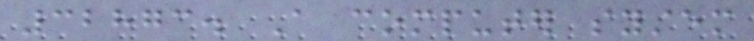32873. A computer system
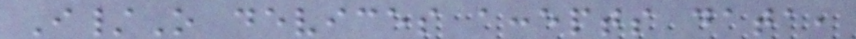I/O devices accepts data,
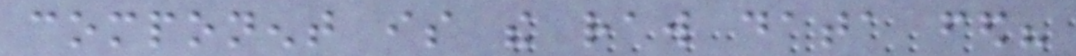component is the raw data fed?
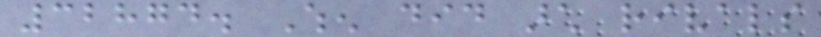32874. When did arch rivals
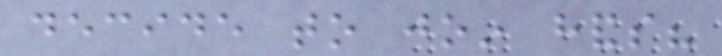decide to join hands?
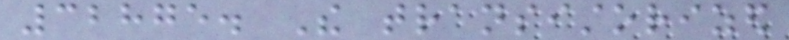32875. The transistorized
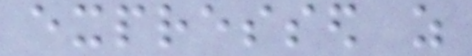expressed as
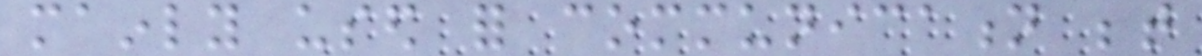mainly used for communication between
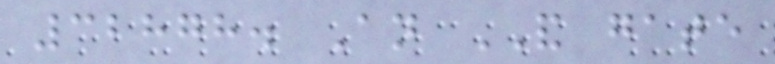32878. An AND gate
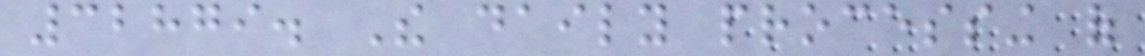32879. The daily processing of
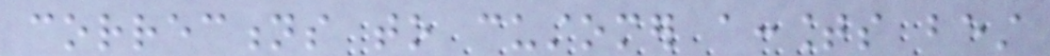corrections to customer accounts best
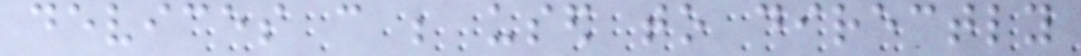devices can be used to directly
